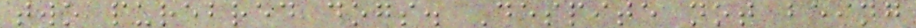two purebred dogs. Despite not being
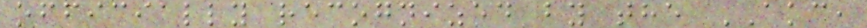officially recognized by the AKC,
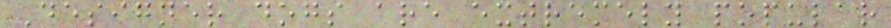Designer dogs are extremely popular
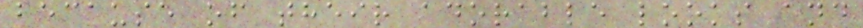because of their adorable looks and
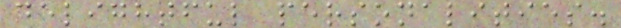delightful personalities.
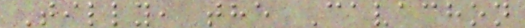Tilly, the Cavachon
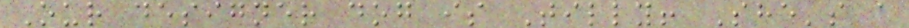Our designer dog is Tilly! She's a
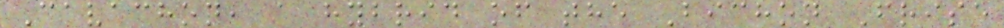Cavachon, a hybrid of the Bichon Frise
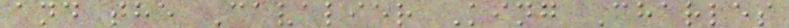and the Cavalier King Charles
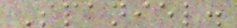Spaniel.
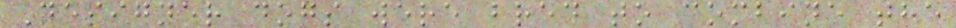Designer dogs were bred to combine the
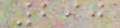290
